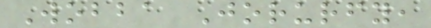Wobba Jorurfy,
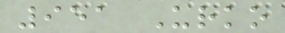951 Urko
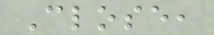Close,
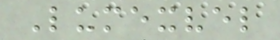Lumexvel
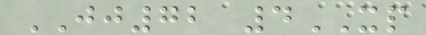JJ72 4XP
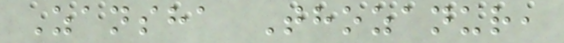Zansha Thozanur,
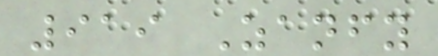919 Zanfy
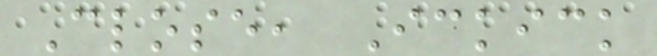Close, Ickick
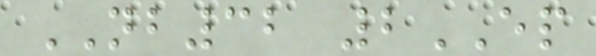NB32 2EP
